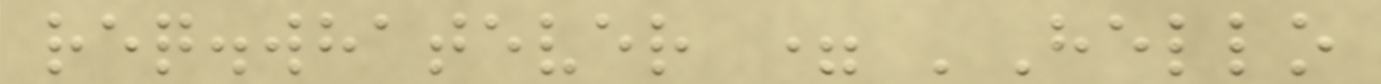req.whatever = 'Hello
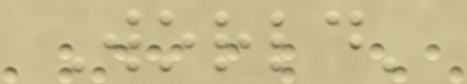World'
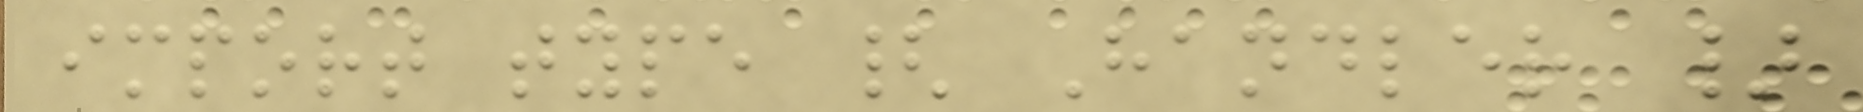import type { Handler }
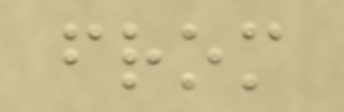from
